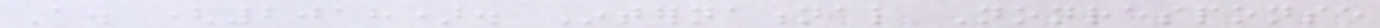A. (2018). International Nonresponse
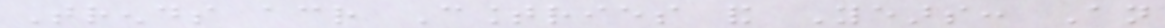Trends across Countries and Years: An
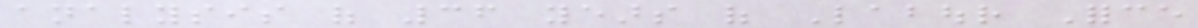analysis of 36 years of Labour Force
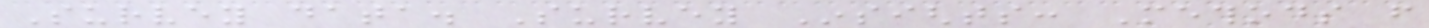Survey data. Survey Insights: Methods from
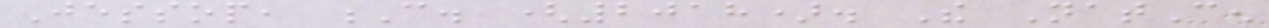Jessop, C. (2018). The NatCen
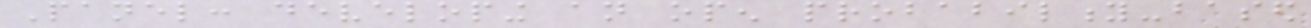Panel: developing an open probability-based
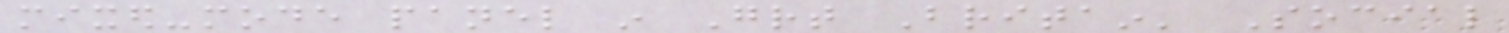mixed-mode panel in Great Britain' Social
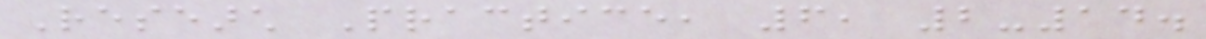Research Practice, 6, 2-14.
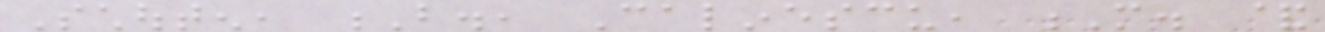Schouten, B., Calinescu, M. &
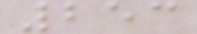253
